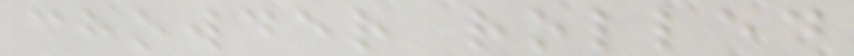chowder rolled
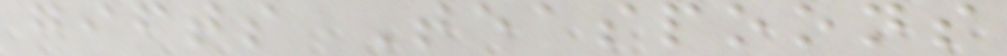gifts Teaspoons
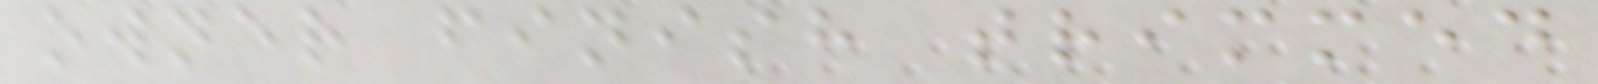owner finish trimmed
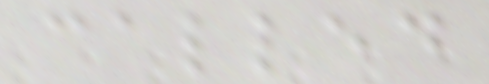called
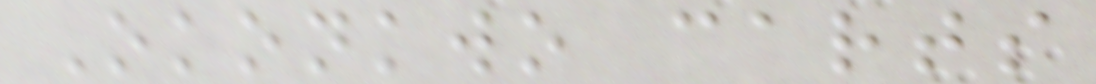Okonkwo carts
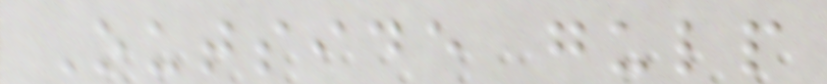Outside gulp
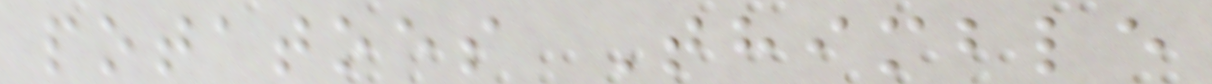potatoes Thimble
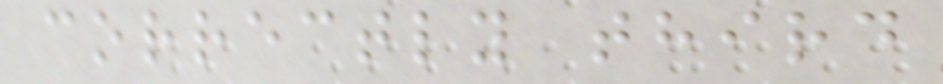correctly third
